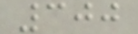300
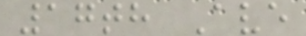17th Ave
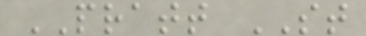PRATT ST
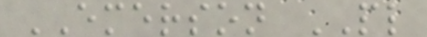EMERSON PL
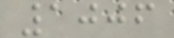1006
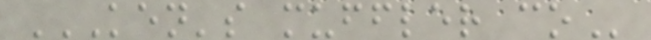KEN'S MUFFLER CO
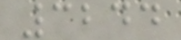3244
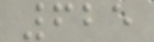625
